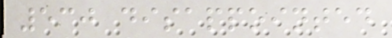530 disappointed
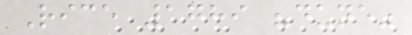Rice 1789 "dune"
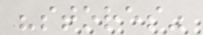"stores"
